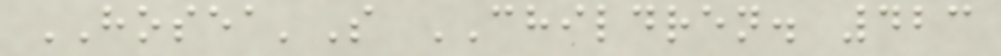HOSEA'S CHILDREN. 423
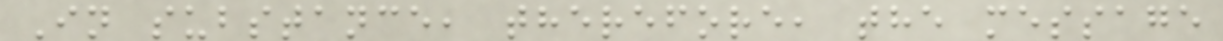In substance, therefore, the message
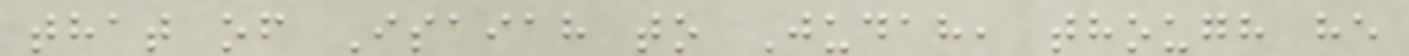that of Isaiah to Judah, though he
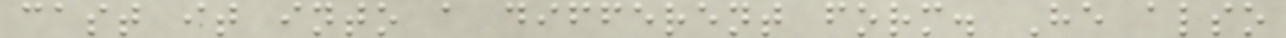cast it into a different form. He also
